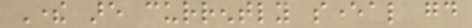There are currently several good
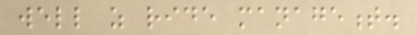well as ride management.
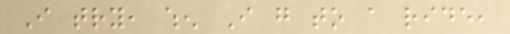I try, when I go to a ride,
